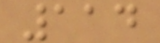114
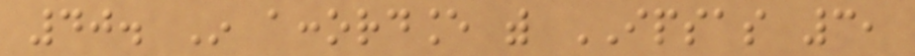40. In accordance with IPSAS 3,
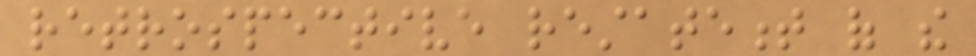retrospective restatement of the
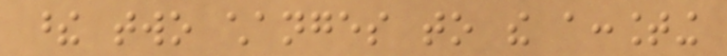these two changes to the accounting
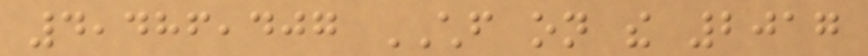4,486,407 CHF on the 2017
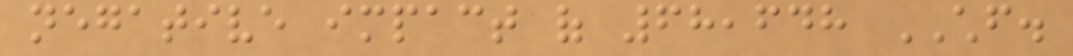negative impact of 68,648 CHF.
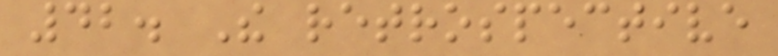42. The retrospective
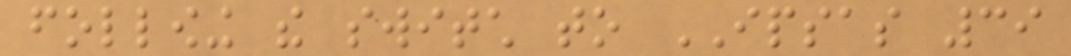following the switch to IPSAS 39
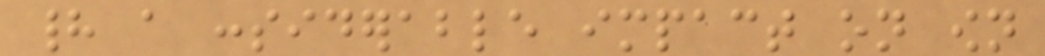had a considerable impact on own
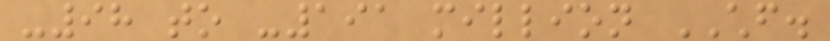-98 to -191 million CHF.
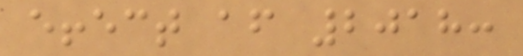effect after 2018:
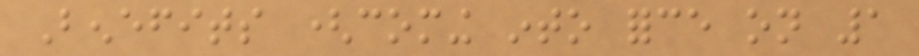Benefits (coming into force on 1
